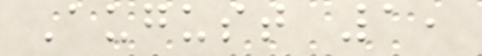August 1,
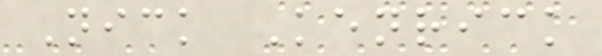Nick Kenrick
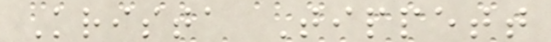Krista Tippett
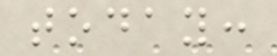today:
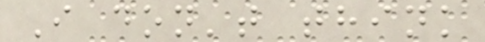I don't think
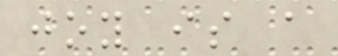joy is a
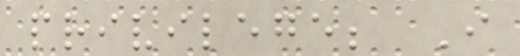privilege; I
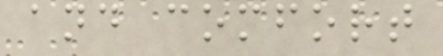and comfort
